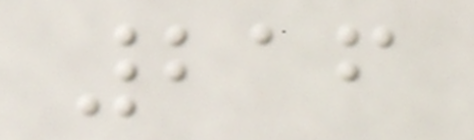216
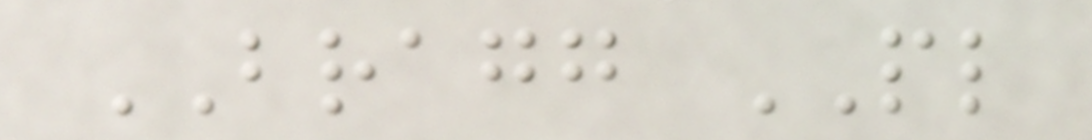BRAGG PL
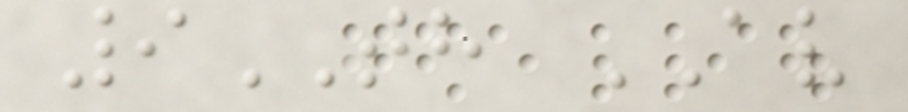9TH AV
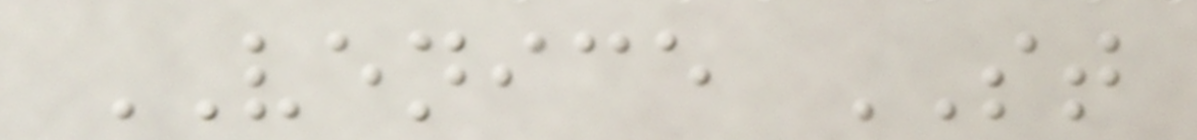VENICE ST
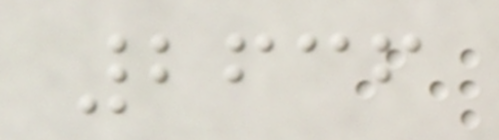2636
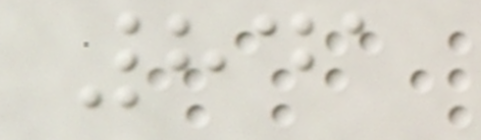841
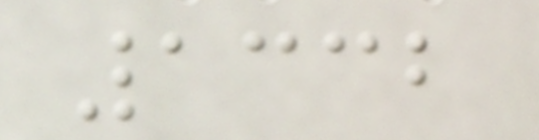1332
